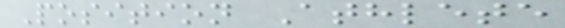Position Athlete
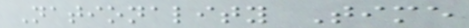Nationality Time
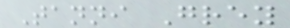Tanni Grey
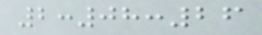2:08:26
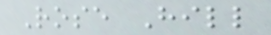Rose Hill
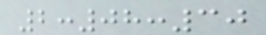2:08:30
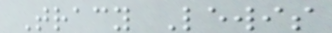Tracy Lewis
